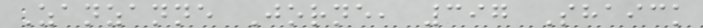Zanzanne Jorne, 397 Shaick
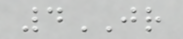4JR
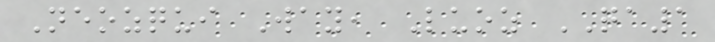Neozqui Way, Luoz QA1
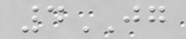4JG
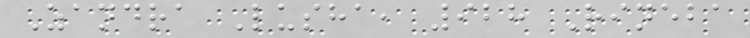Zandra Lusha, 928 Rineba
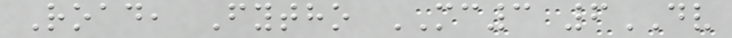Road, Fytho MC3 6DV
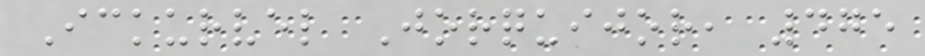Ickurvel Jorquijor, 475
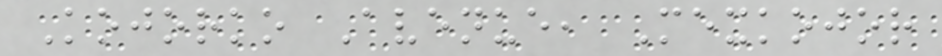Kojorko Avenue, Mexkojor
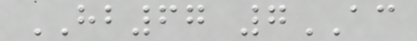HB67 7AC
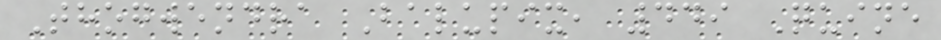Thogwendra Balupix, 449 Quine
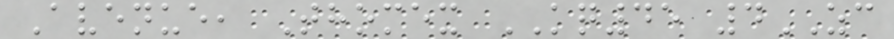Avenue, Thomex KQ45 4ZC
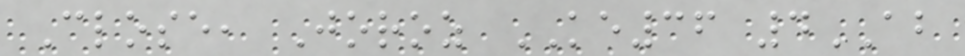Close, Joroz KE36 4AB
